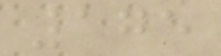175
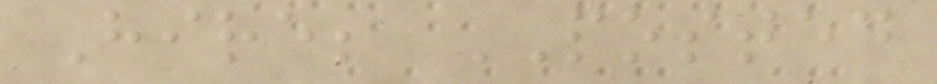Hire; POSTED
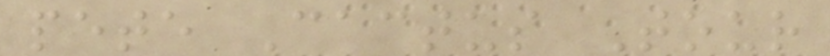pete Cactus Tour
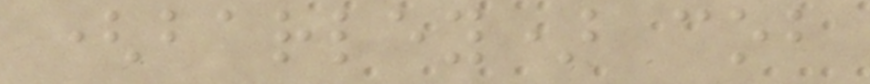(barley) cob
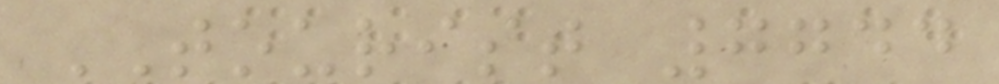TOURIST 7744
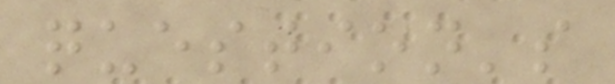question's
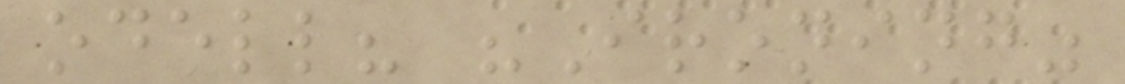odell? "Ironing"
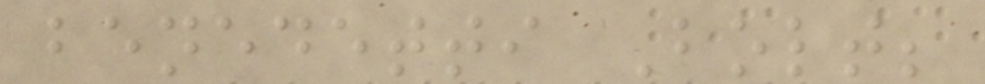benedetti Bolt;
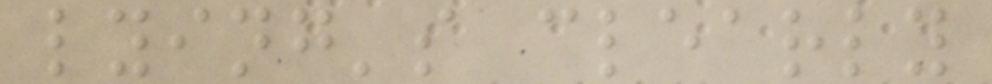lying's clearly
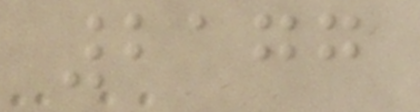2177
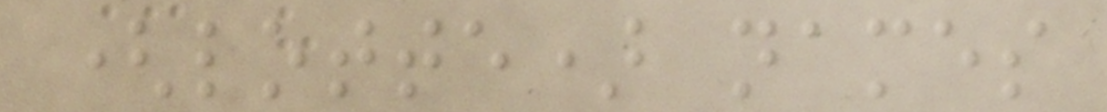(lotte) names
